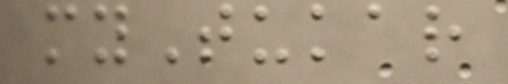myTukar
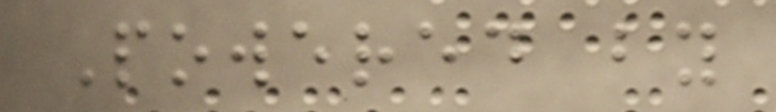Powered by
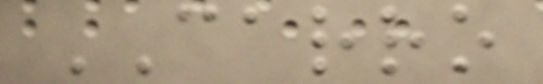CARRO
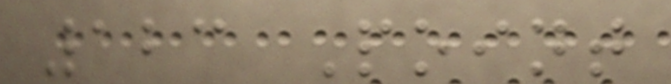123 Point
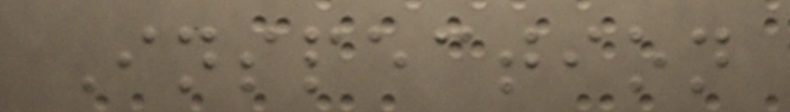Inspection
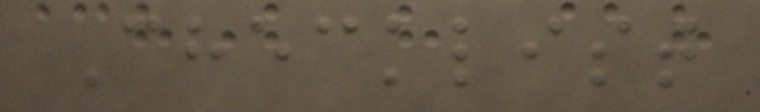Checklist
